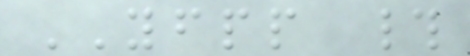YFPP #
